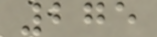275
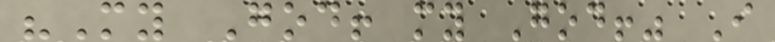"My God! my God!" I
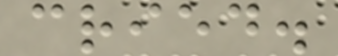cried.
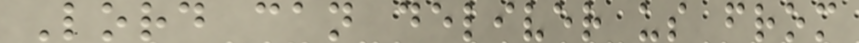Lord can deliver us from
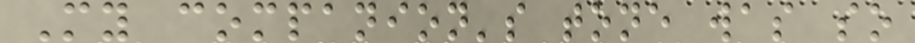My companion's tone was so
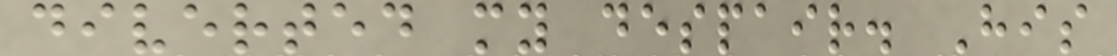diverted my despair. His
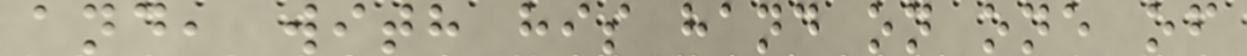and, with his hand on one of
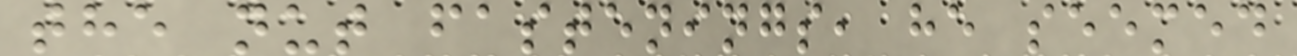the nut fastenings, he seemed
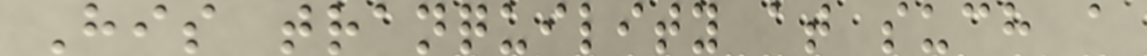His tranquility at such a
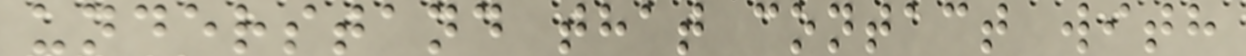understand that contact with
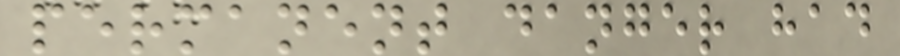permanent danger had
